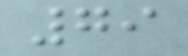79
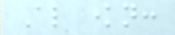Also known:
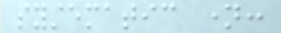systematic name:
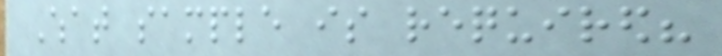What sample is required?
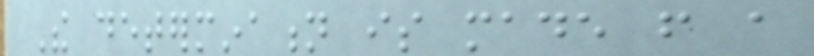The determination is made from a
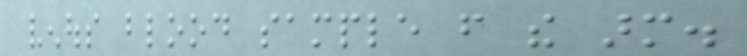venous blood sample from the arm.
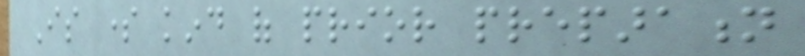Is some kind of prior preparation
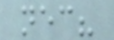necessary?
